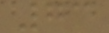73
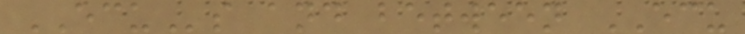ECUs and between ECU
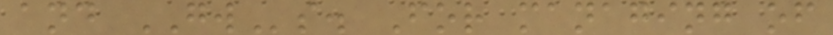and GWs. For managing of
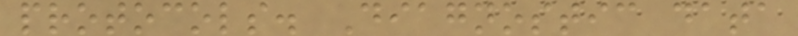protocols. Diagnostic data
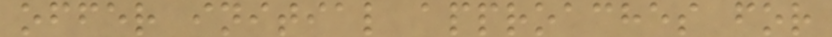offer initial approaches for
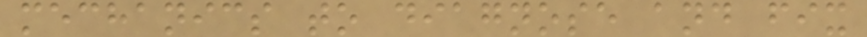mechanics to diagnose and fix
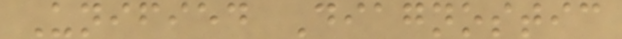Unified Diagnostic
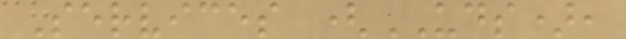Services (UDS),
